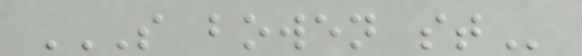S BOWEN ST
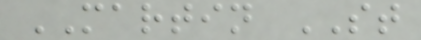MARTIN ST
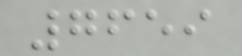7659
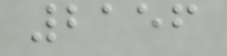2156
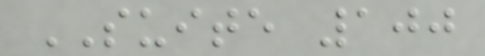SUITE 100
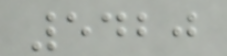5420
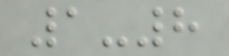1-8
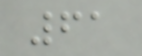61
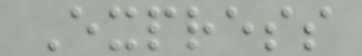Express
